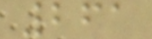261
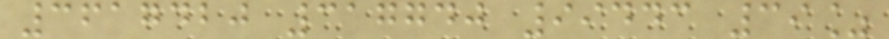3617420 317740 99443 39%
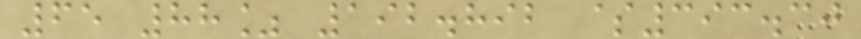65 88% 192.892 $393.30
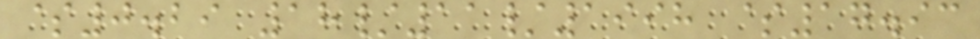$0.29 18/11/1998 $17.93
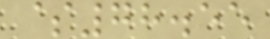$78.55
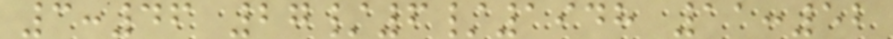3:46 27/6/1948 11:52
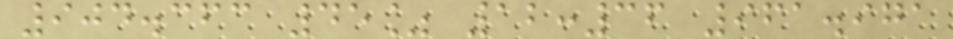904.363 45% 12:36 961.971
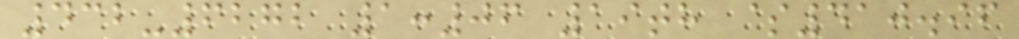432-6272 1:06 19th $410.96
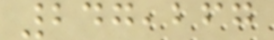247,267
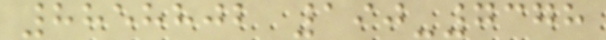8858802 190-7378
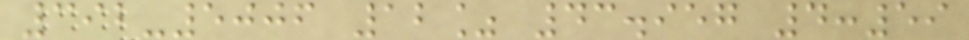392-5006 12% 43.957 4:59
